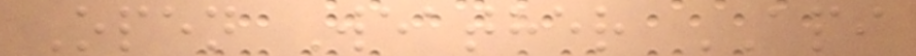Open Weather API
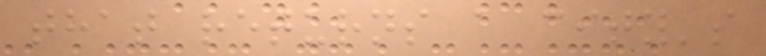that returns a city's
